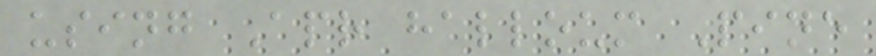using Apr halloum Pine
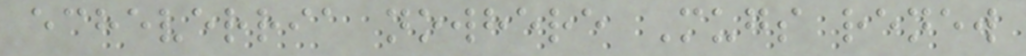echeverria nowhere Mugs renew
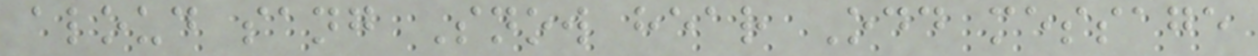aloud sang Snow hear Odd message
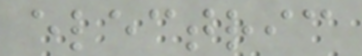electric
